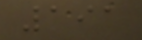191
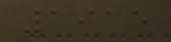1915
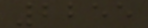2255
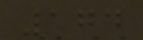174
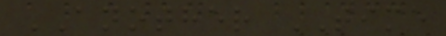ANOTHER TIME
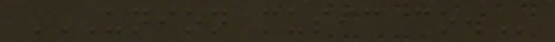UNION MUSIC CO.
